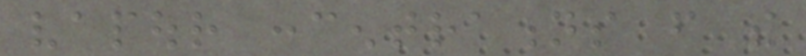vapour concentrations from the
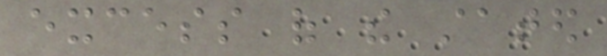excess of the stated
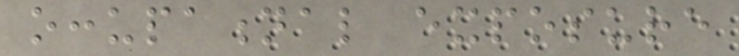occupational exposure
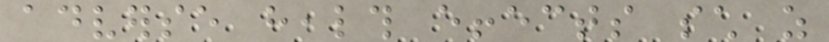adverse health effects such as
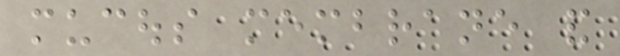mucous membrane and
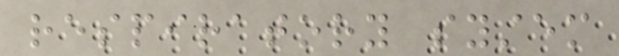respiratory system
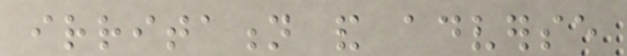irritation and adverse
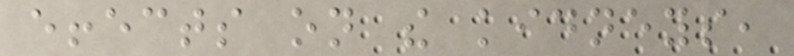effects on the kidneys,
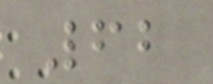62
